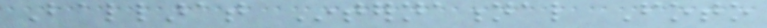Ballarat International Foto
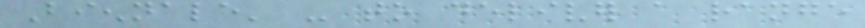Biennale' - to deliver a range
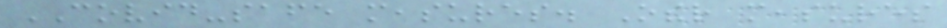COVID-safe measures. Other measures
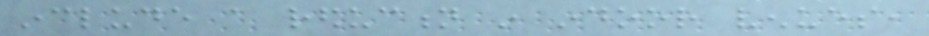include a reduction in indoor venues,
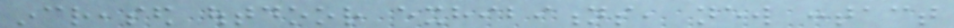increased outdoor exhibitions, new contact
